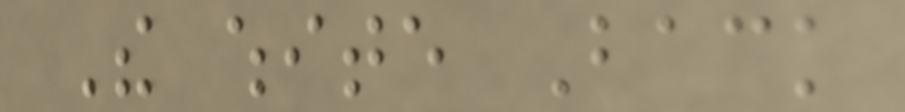The white Back
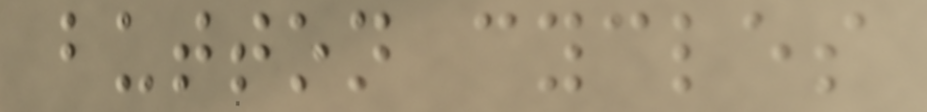button cycles
